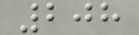208
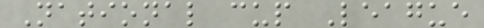National cup League
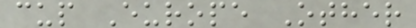cup Europe Other
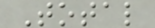Total
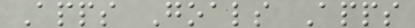Apps Goals Apps
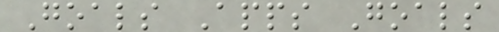Goals Apps Goals
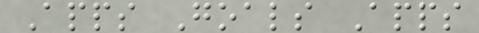Apps Goals Apps
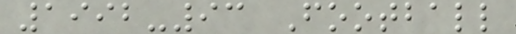1992-93 Football
